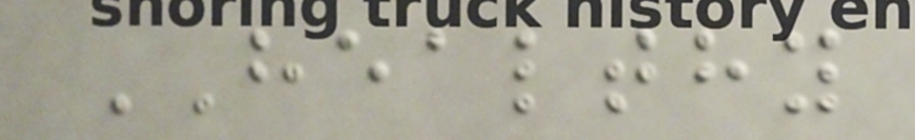HEALTHY
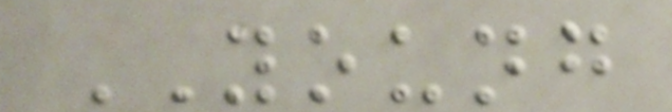YOUNG
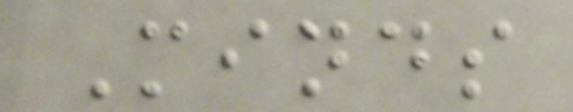Minds
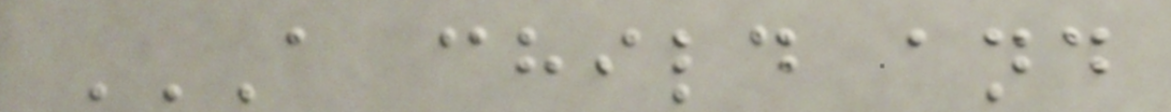A CHILD AND
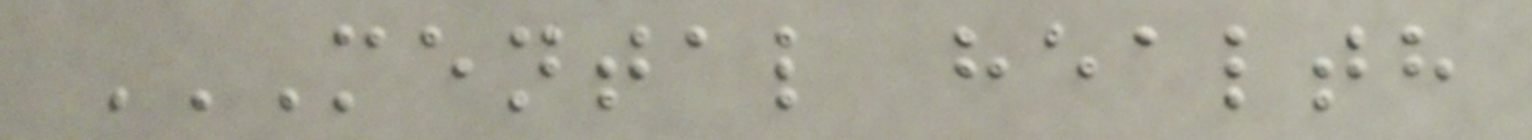MENTAL HEALTH
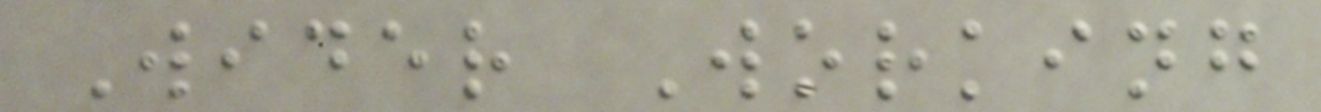Wider Working
